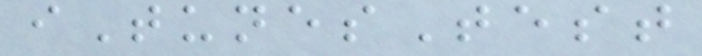iTunesTest
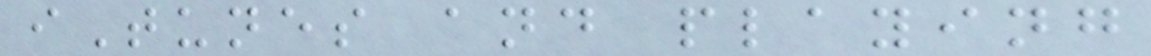iTunes and playing
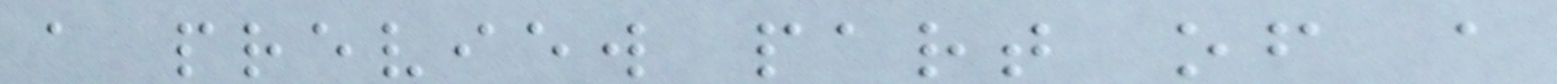a preview part of a
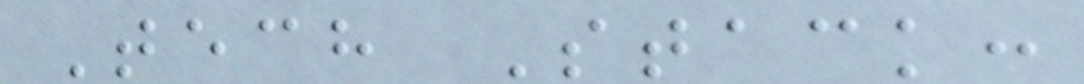Tech Stack:
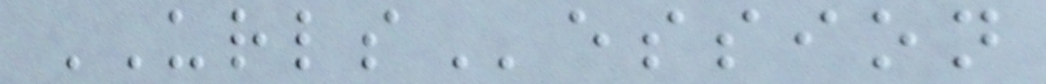URLSession
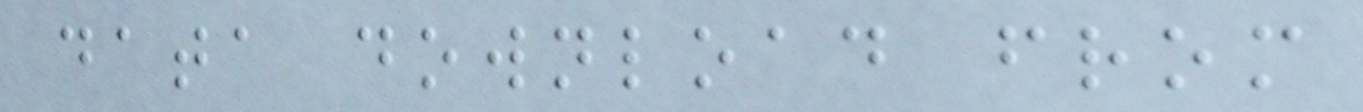data download from
